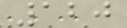120
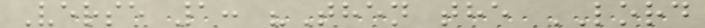Verse 1: "Then the LORD
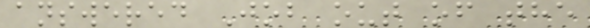answered Job out of the
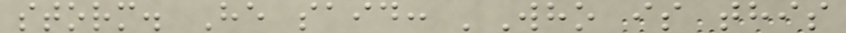storm. He said: 'Who is this
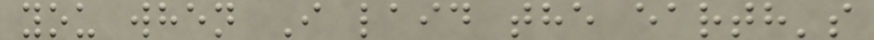you when I laid the earth's
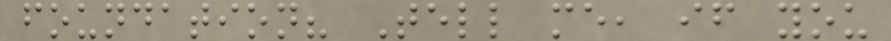foundation? Tell me, if you
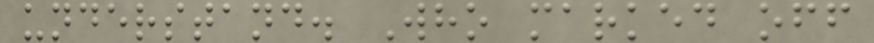understand. Who marked off
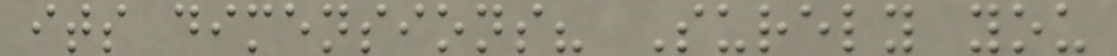its dimensions? Surely you
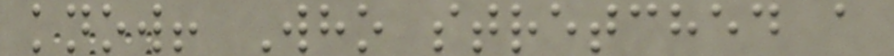know! Who stretched a
